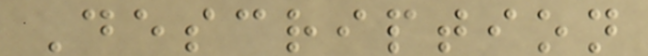Description
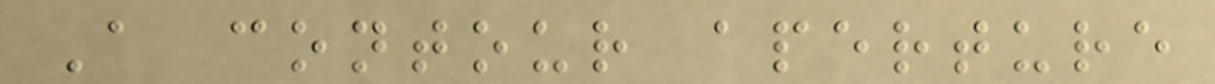A contour aperture
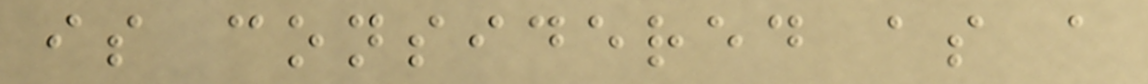is considered as a
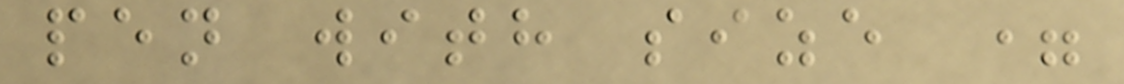pen with size =
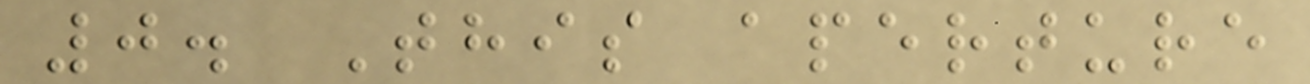0. This aperture
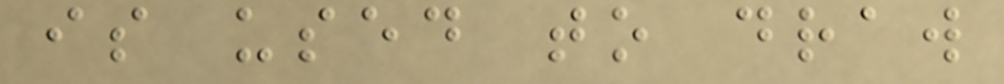is used to draw
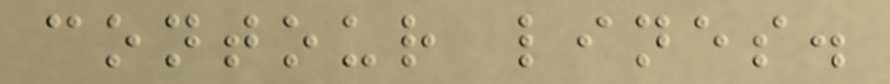contour lines.
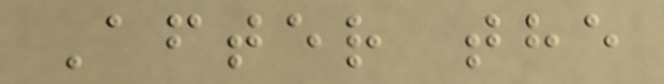After the
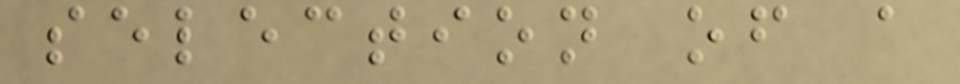selection of a
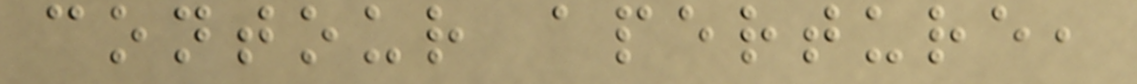contour aperture,
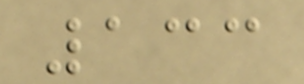133
